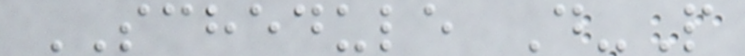SCHEDULE D-P
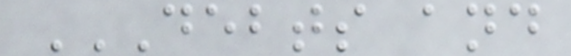DEBTS AND
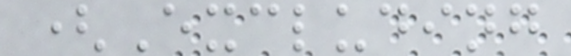(Excluding
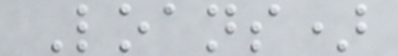Loans)
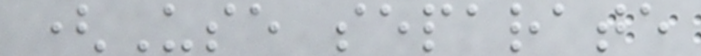(Use separate
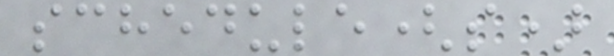schedule(s)
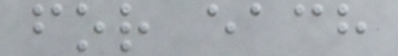for each
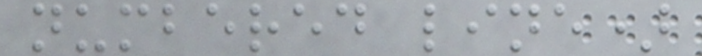numbered line)
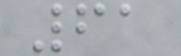61
